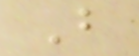B
